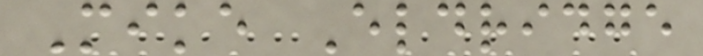Mike Eldridge
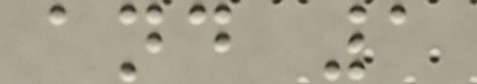and 1
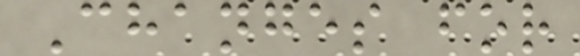Changes for
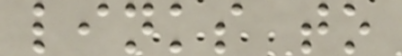links to
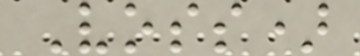Voss)
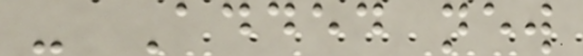- Added new
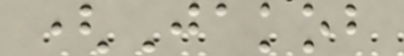(Jakob
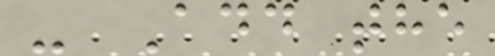- Add the
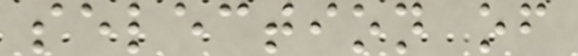selection of
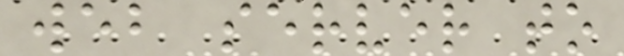web server to
